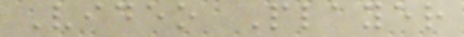Video Player
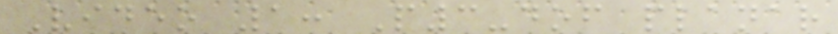Video 1: P3-dof planar
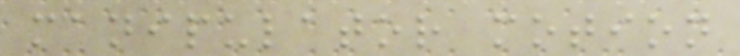manipulator motion
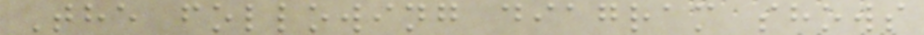The following diagram shows
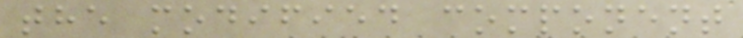the modified component
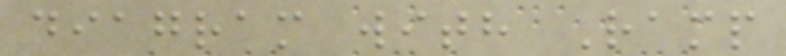diagram with Ramp
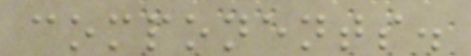components.
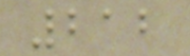212
